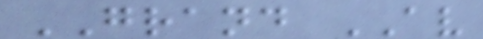GRAND AV
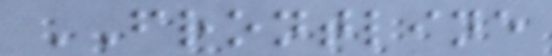FRONTLINE
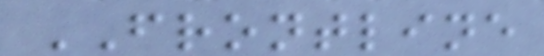FRONTLINE
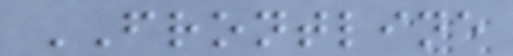FRONTLINE
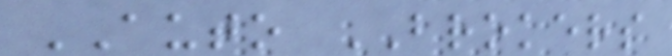AUTO BROKERS
